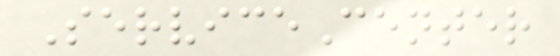ServiceCenter
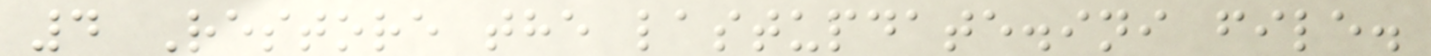4 Restore the lastupdate.ini file.
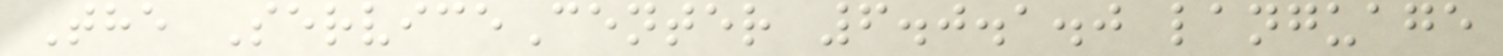The ServiceCenter 6.0.1.0 language
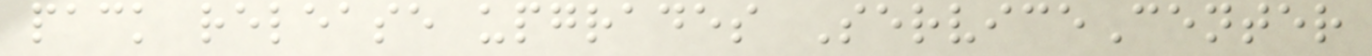pack release upgrades ServiceCenter
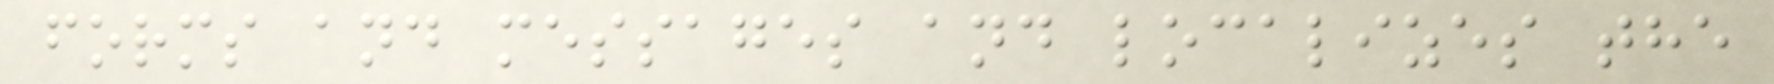forms and messages and localizes the
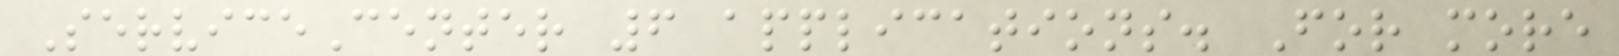ServiceCenter 6 applications. For more
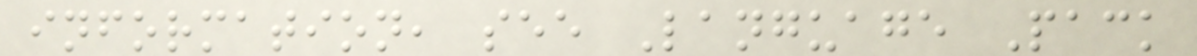information, see Language Pack
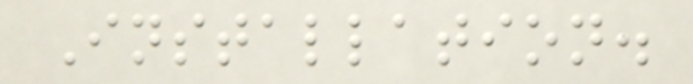Installation.
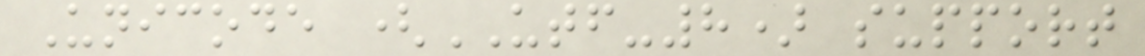Unicode (UTF-8) support
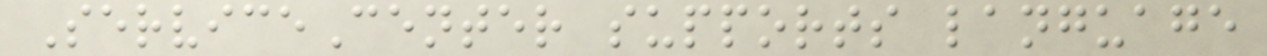ServiceCenter supports language
